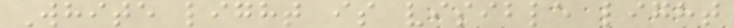White light is visible light
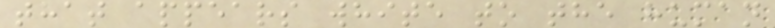that appears white to the human
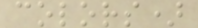colors)
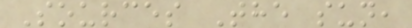Sources The sun,
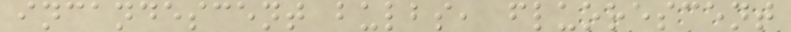incandescent bulbs, fluorescent
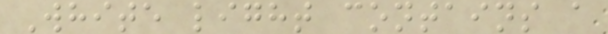White light contains a
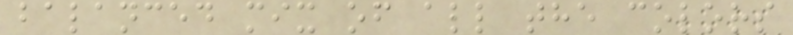balanced mix of all the colors
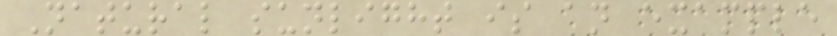Natural sunlight is an example
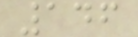146
